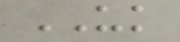UK
